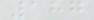187
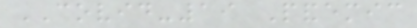COVID-19 Pandemic
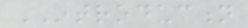INTRODUCTION
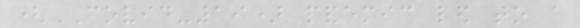(COVID-19) pandemic led to a
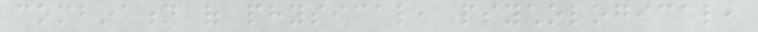combination of physical, psychological,
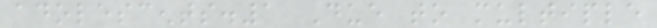adolescents.1 Due to multiple
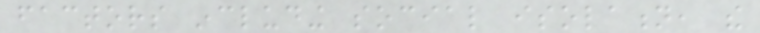factors including social isolation, the
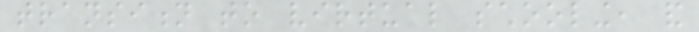transition to virtual schooling, and
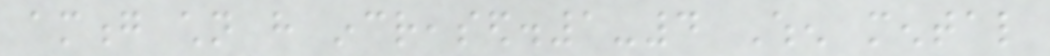among children have increased.1-4 When mental
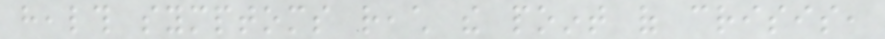health symptoms reach the point of crisis,
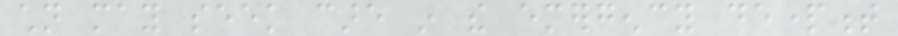children may seek care in the emergency department
